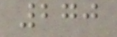270
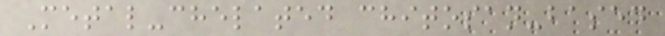Metal-chelated chitosan-based
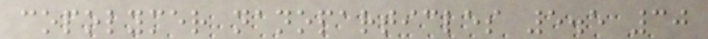copolymer nanoparticles 5.5 30
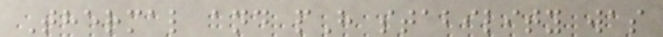Thermal and pH stability was
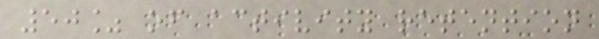50% of activity retention
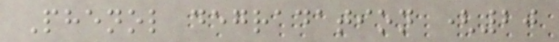Phenol degradation (20
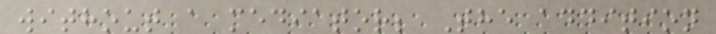without a mediator; The addition
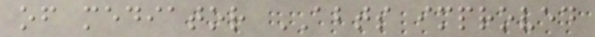of mediator ABTS improved
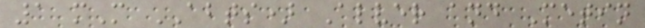1 mM ABTS) Alver and Metin
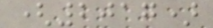(2017)
